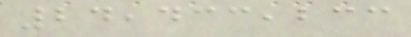24,433,233
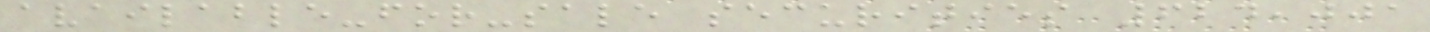available-for-sale securities 624,001
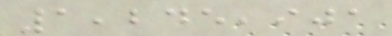1,245,901
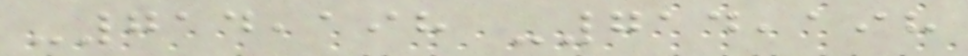-714,198 -714,198
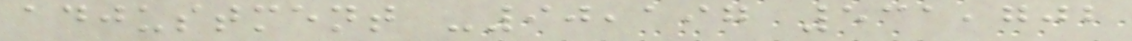adjustment -90,197 531,702
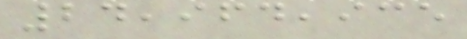24,964,935
